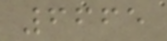6665
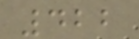422
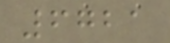6721
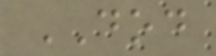DOD
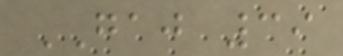GAJ 39
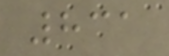831
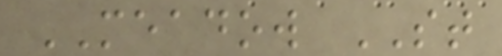MEADOW ST
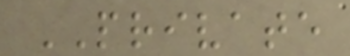PRIVATE
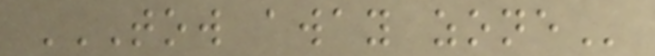TOW AWAY ZONE
